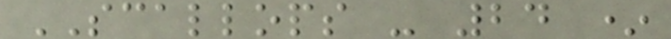SCALLOPS - 24 *
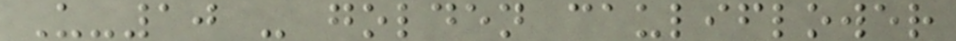U-10 - golden cauliflower
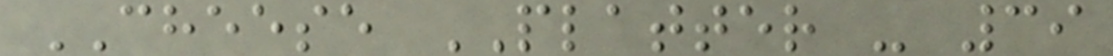CHEESE PLATTER - 39
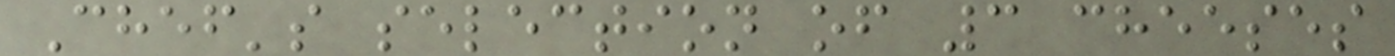Chef's selection of 3 cheeses
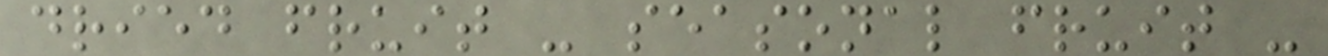dried fruit - seasonal fruit -
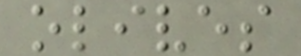olives
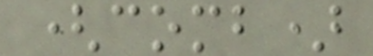(comb)
